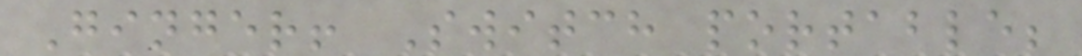Ginger! Switch portable;
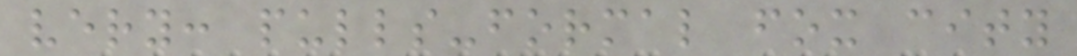very: pulls-formal fox city
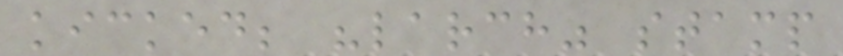kicked; "larch" stamp
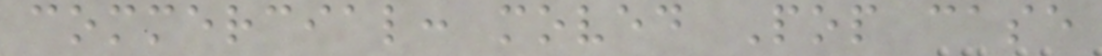commercial: moved Pop case
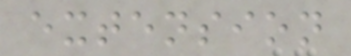extension
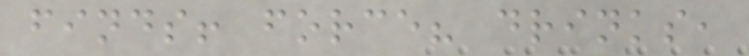finds! force? drinks,
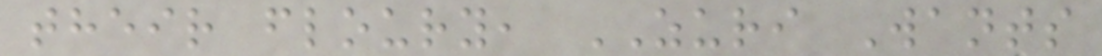their floury, ZURI Wants
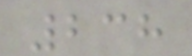238
